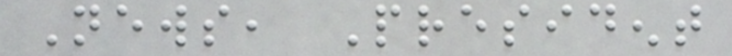News, President
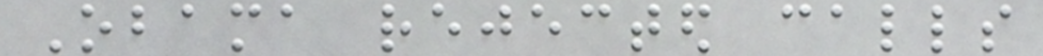Obama rejected calls
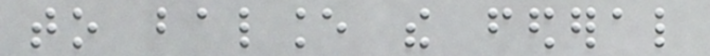to balance the federal
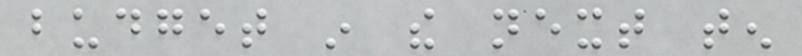budget in the next ten
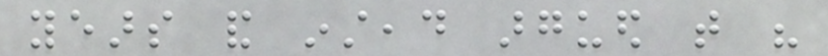years and instead argued that his
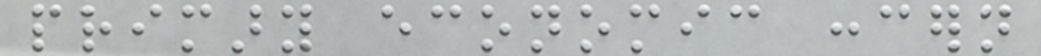primary economic concern
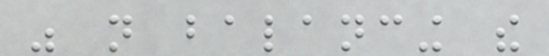was not balancing the
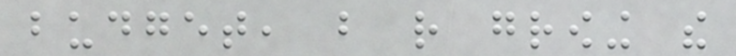budget, but rather growing the
